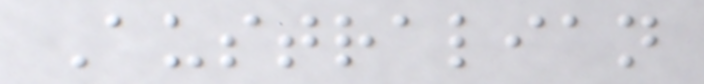Australian
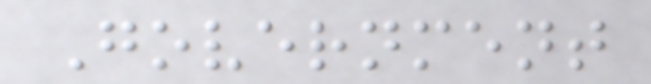Government
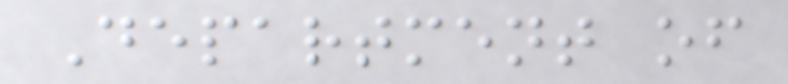Department of
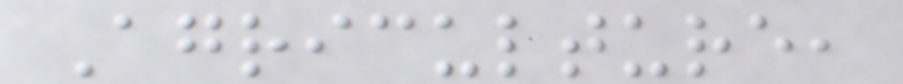Agriculture,
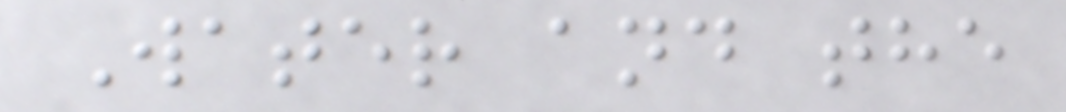Water and the
